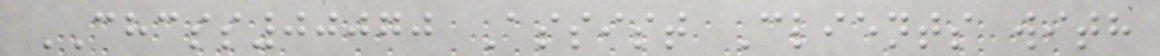CHCSS00070 Assist Clients with
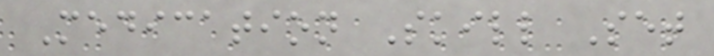Medication Skill Set
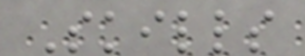Skills
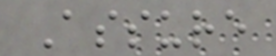Assure
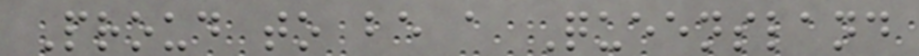Proud to be a Queensland
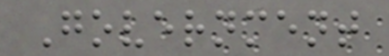Government
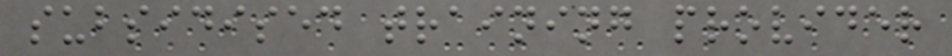subsidised training provider
